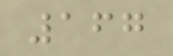167
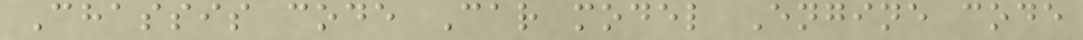Chassis code Car model Engine code
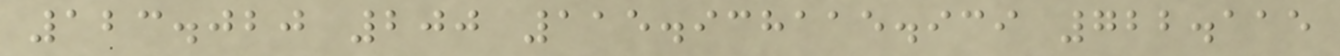123.020 200 115.938115.939 722.115
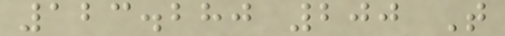123.280 200 T
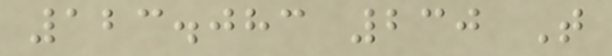123.083 230 T
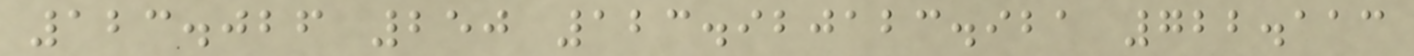123.026 250 123.920123.921 722.113
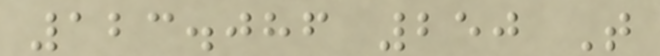123.086 250 T
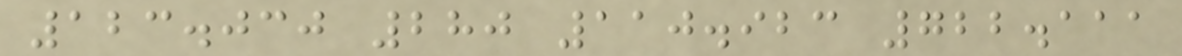123.030 280 110.923 722.111
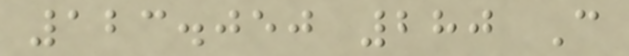123.050 280 C
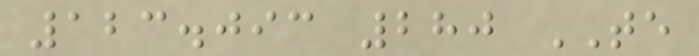123.093 280 TE
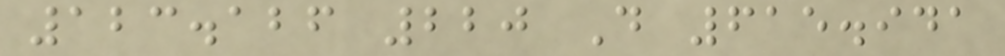123.126 220 D 615.941
